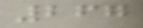267
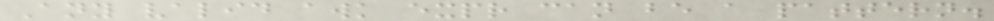Any valid awk expr can be a pattern.
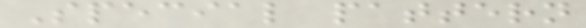Special pattern
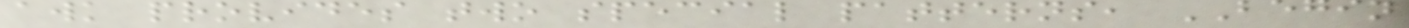awk provides two special patterns, BEGIN
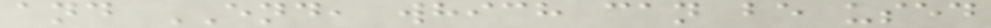and END, which can be used
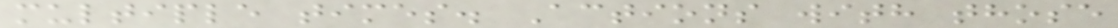multiple times. Actions with those
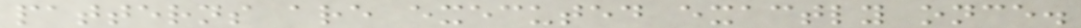patterns are executed exactly once.
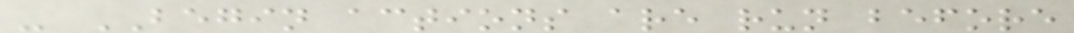- BEGIN actions are run before
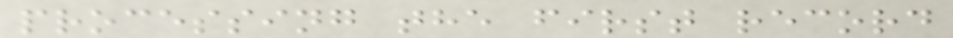processing the first record
